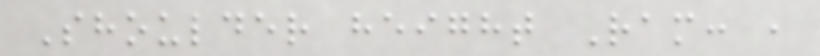Shoulder height Ram: ,
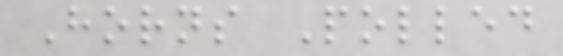Horns Polled
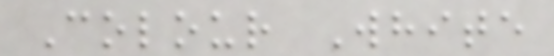Colour White
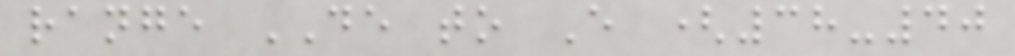range DE to E (38-40
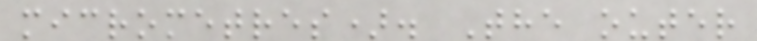micrometres). The outer
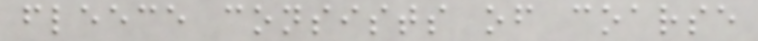fleece consists of coarse
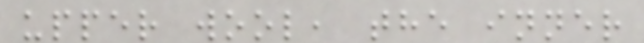upper wool, the inner
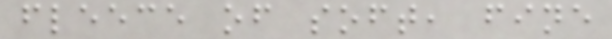fleece of soft, fine
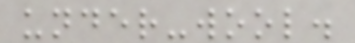under-wool.
